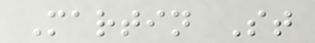Martin St
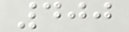400
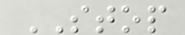STOP
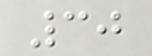30
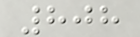808
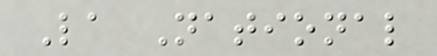La National
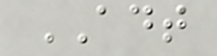ADT
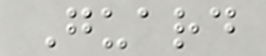Guard
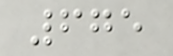675
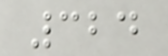324
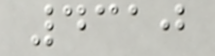4310
